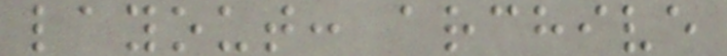layout: archive
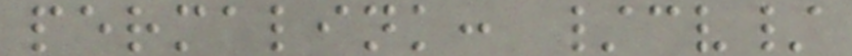permalink: /cv/
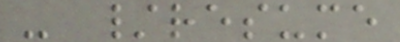- /resume
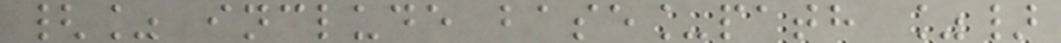{% include base_path %}
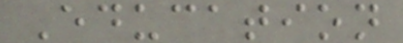Education
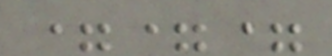===
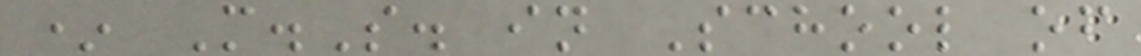* M.S. in School of
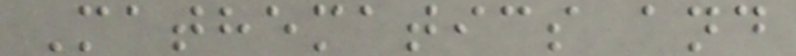Mathematics and
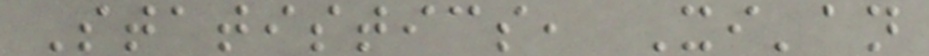Statistics, Xi'an
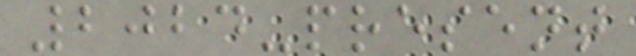2024-present
